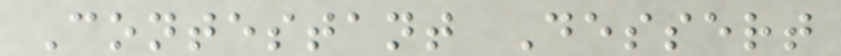Contestant Dessert
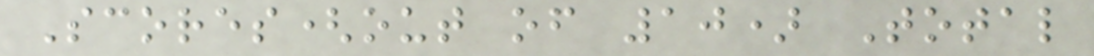Scores(out of 10) Total
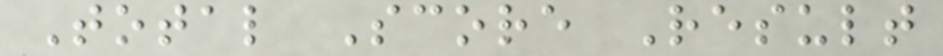Total Score Result
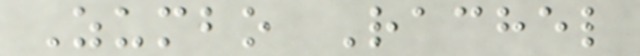Zumbo Rachel
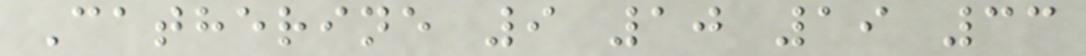Catherine 9 10 19 33
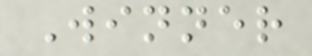Winner
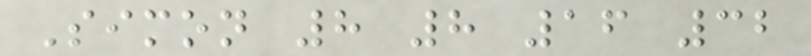Simon 8 8 16 32
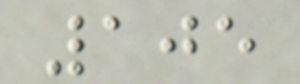105
